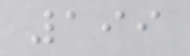199
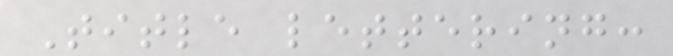Title lettering:
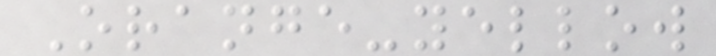Orange-yellow
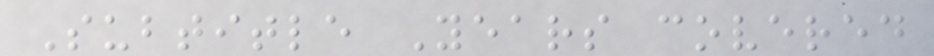Subtitle Years covered
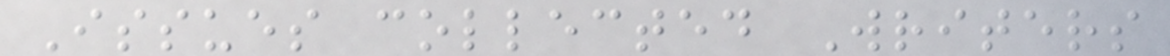Issues collected Writers
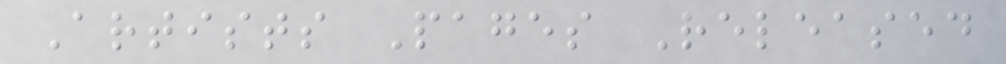Artists Pages Released
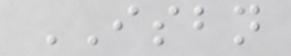ISBN
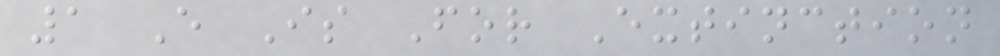1 E Is For Extinction
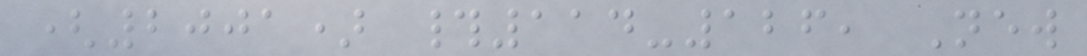(2001) #114-126, New
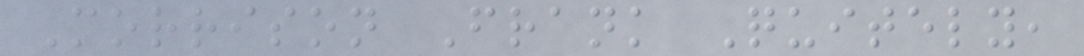Morrison Frank Quitely,
